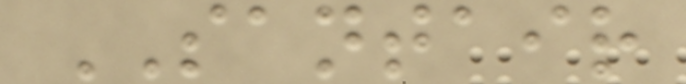SANTAIR
